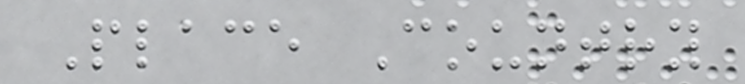Place Country
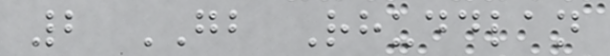2 GB Rhuddlan
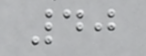40
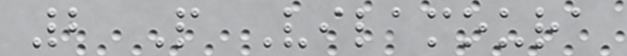2 P Vilamoura
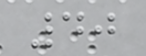40
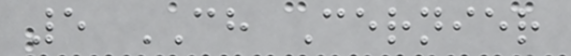5 CH Cernier
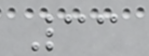33
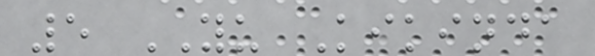5 YU Kikinda
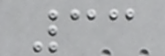33
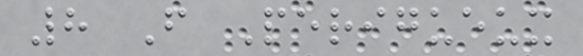8 F Perigueux
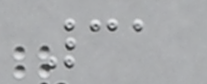31
